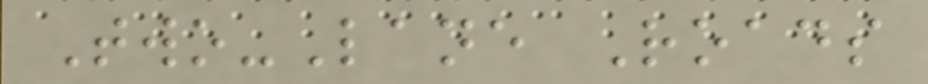Two-Lane Roads
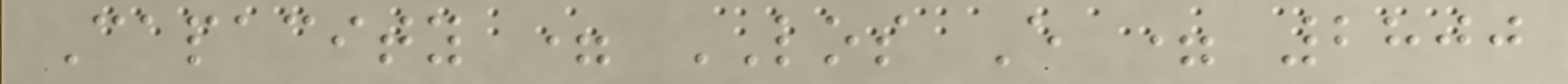Capacity = LOS E = 2800
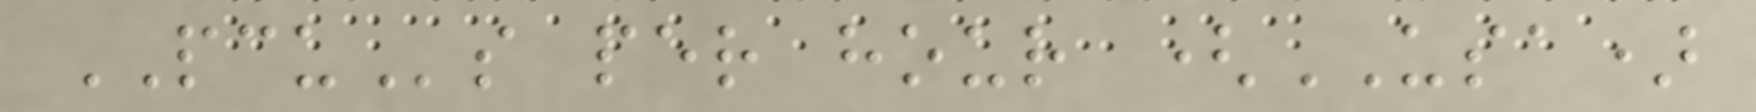PCUs per hour (USA)
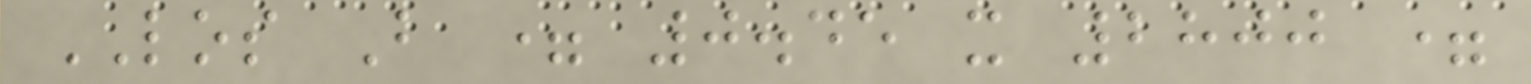LOS B = 0.45 x 2800 =
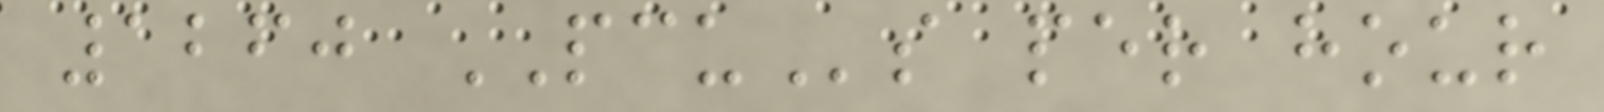1260 PCUs per hour
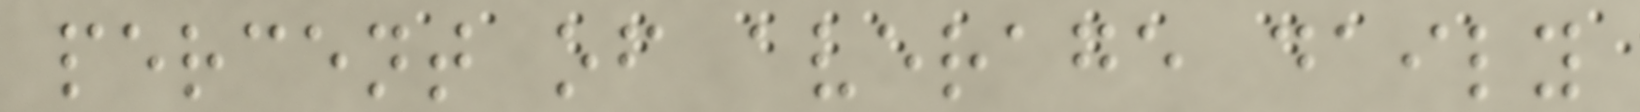percent of average daily
